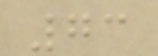73
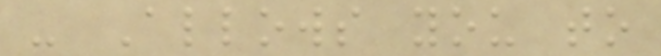- Allows you to
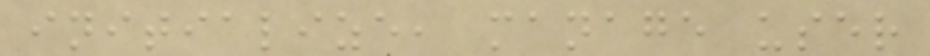initialize, manage user
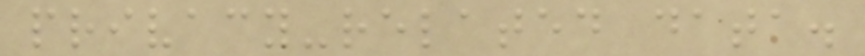privacy-related data.
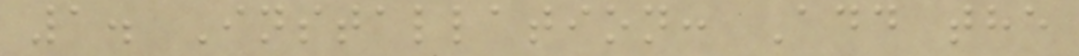1. Installation: Add the
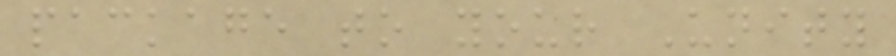package to your Unity
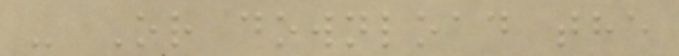- Or download the
